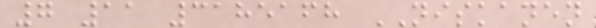7 11 3185168 NISKANEN
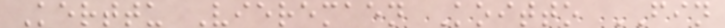Kerttu Vieremaen Koitto FIN
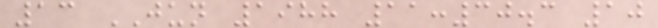13 JUN 1988 11:30.3 10
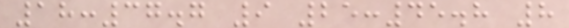18:37.7 9 25:45.8 8
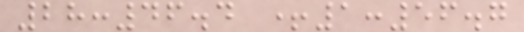28:46.4 +1:56.7
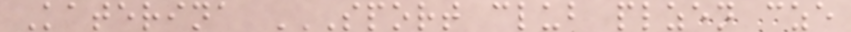Katerina SPORT CLUB PLZEN CZE
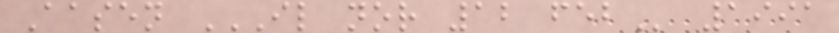Aasen IL NOR 12 FEB 1991
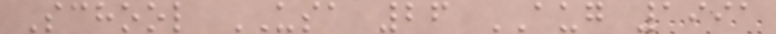School USA 26 AUG 1991
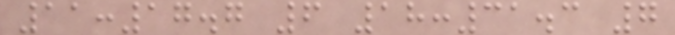11:17.7 6 18:31.3 7
